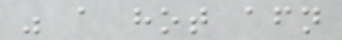was a hot afternoon
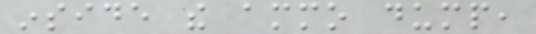inside the ammo dump,
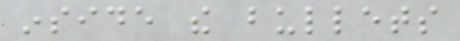inside the bullets
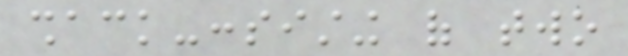shack-consisting of two
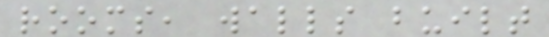rooms, walls built
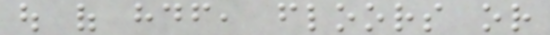out of hdf, floors or
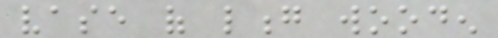vase of long wooden
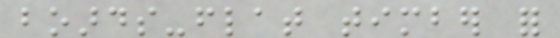boards-flat timber for
